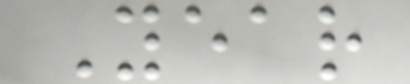Year
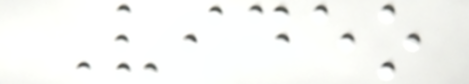Video
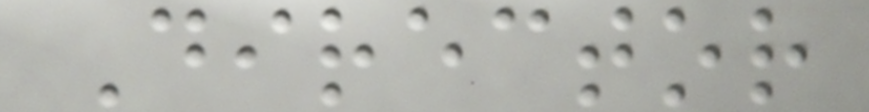Director
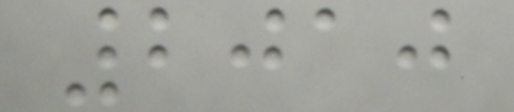2010
